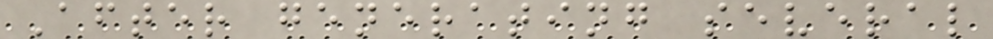After generating several
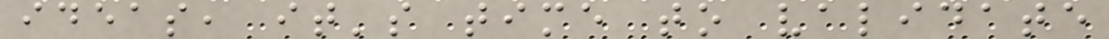ideas, it's time to validate
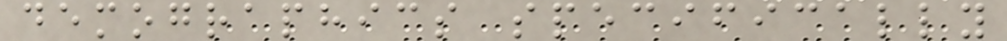demographics specifically
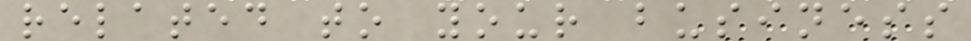related to your business
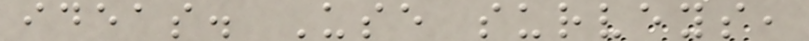ideas. Use surveys,
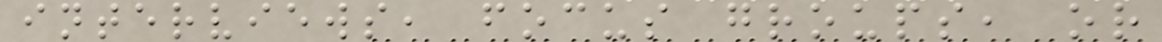interviews, focus groups, or
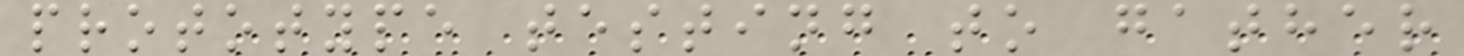prototype testing to gather
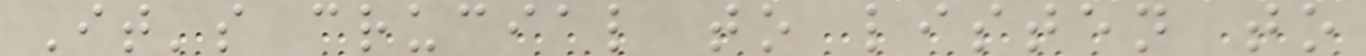It's crucial to listen to
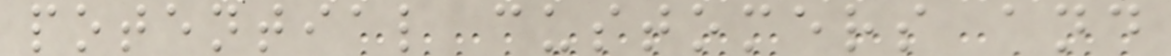potential customers and
